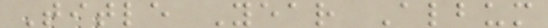Title Year Album
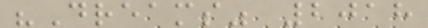"Dreams" 2018
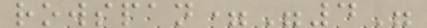rowspan="4"
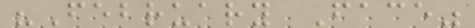"February Face"
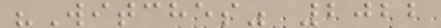"Witches" 2022
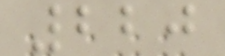220
